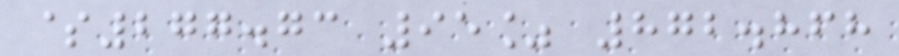$277.73 95% 872.868
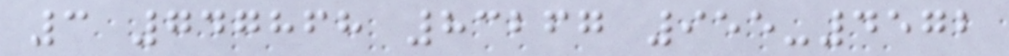3 747868 83267 955-4572
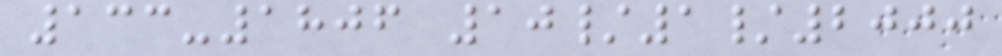133-1806 10/1/2000
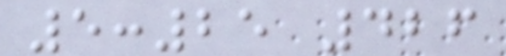5:25 426
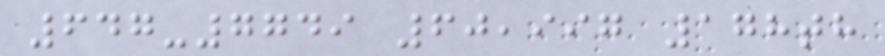647-7749 60,997 178th
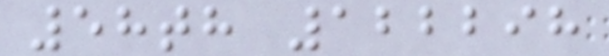58th 122298
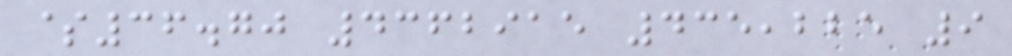$36.70 4362915 435,225 9
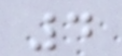4
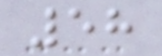58
